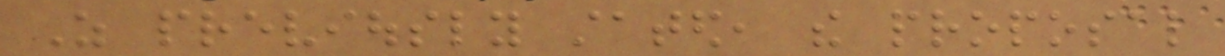As previously stated, the proposal
